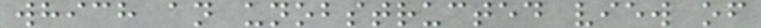which an unobstructed view of
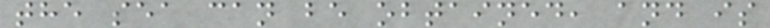the sea can be obtained, and is
